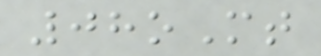08oMt
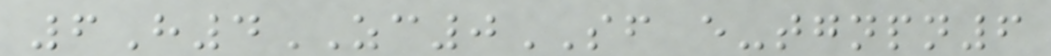6H4ZC0SF e-tgnpn6
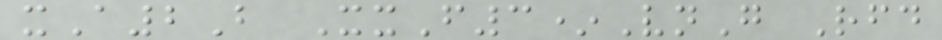xA2B XxF3*VnG Rfd
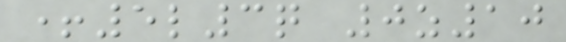+5l3q 0z10
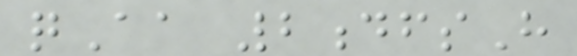qAa 2dfsH
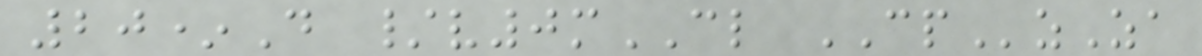20*D /v0mCL CPzZa
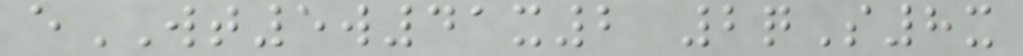eWT5w41x2 2qS8x
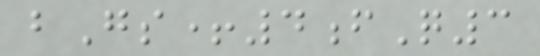bGs+4fQ3
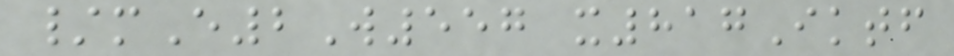/mE2W557 x817Iktf
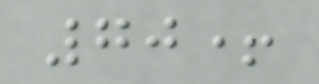70+
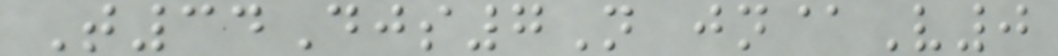T34Djs7N jn@V0
